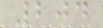204
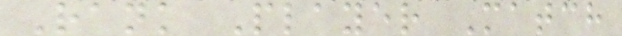Rank Player Match
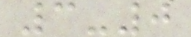3-0
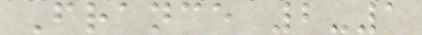France 2-1
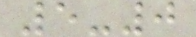5-0
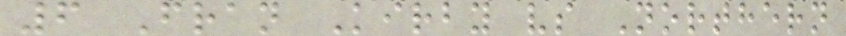6 Fran Kirby vs Northern
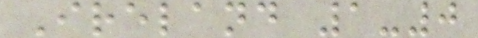Ireland 1-0
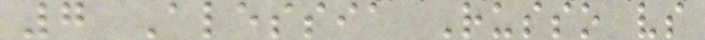7 Alessia Russo vs
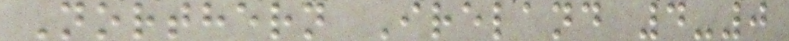Northern Ireland 4-0
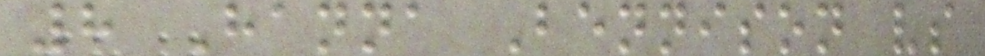8 Hanna Bennison vs
